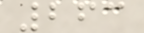263
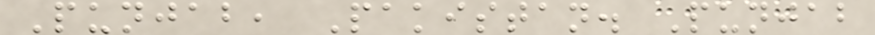Punjab, Pakistan. Punjab
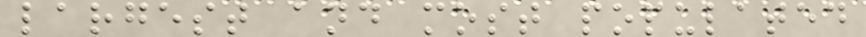largest and most populated
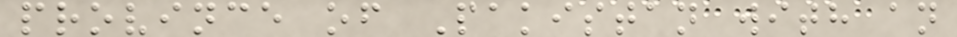province of Pakistan with an
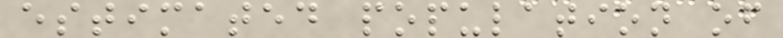estimated population of
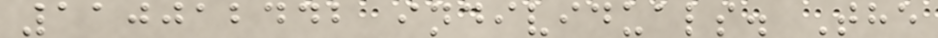110012442 individuals. The
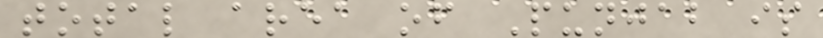total area of Punjab is
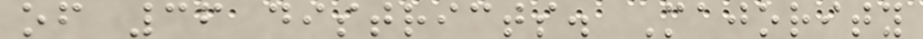of 36 districts. Majority
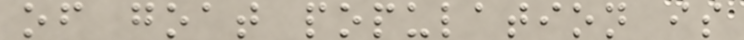of goat population is
